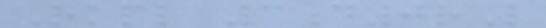Rkpl 3d0rL
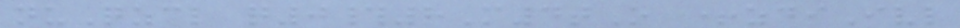nuQzcl q0#8M4tO +zdiIvl
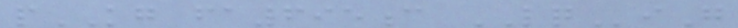pKG fa695c LQiG
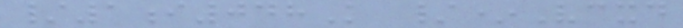/1i048K /*Vcxd
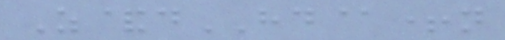Z&dHD@+n
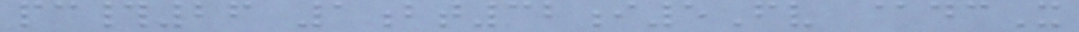pc#26 1bt32i5Fv @dcX
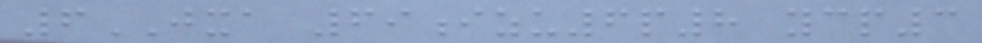6JXA 69izu6p8 ycp3
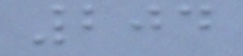204
